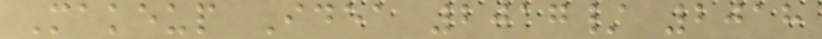Makeup Idea 2017/ 2018
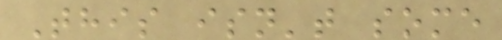This isn't some
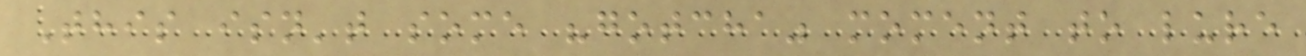This isn't some "gotcha" moment to lure
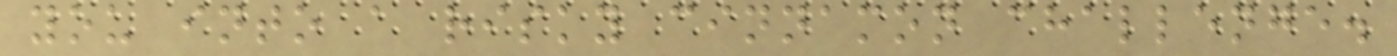you into a risky cinnamon challenge.
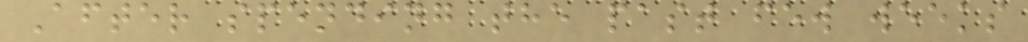After spending the past few weeks
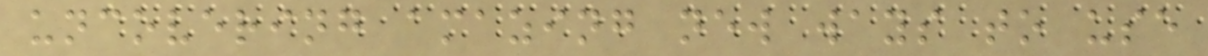uncovering amazing new ways to use
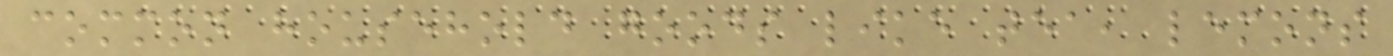common household goods like tea, lemons
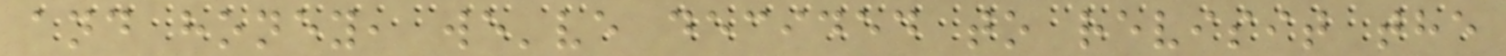and honey, we've decided to revisit the
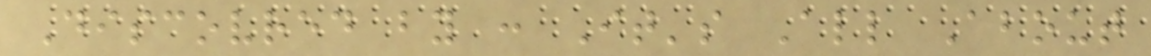Discovred by : It's All About
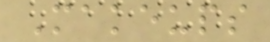Makeups
